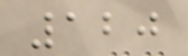120
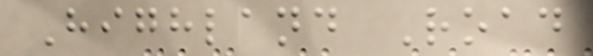Highland Road
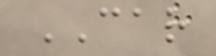CAR
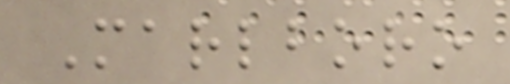Marlboro
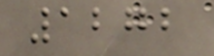1272
